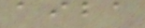aiba
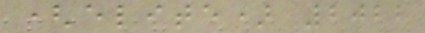(elite) 2022
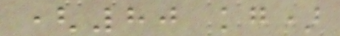(80 kg)
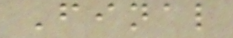Final
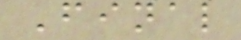Final
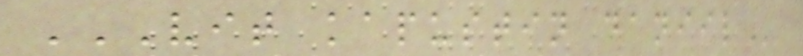VIT KAPUSTIN DANIIL
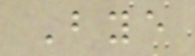Bye
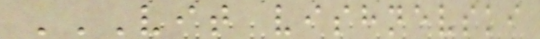VIT VISHNEVSKI
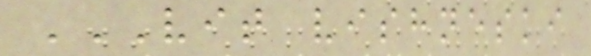VIT VISHNESKI
